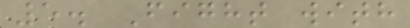5. Fight with
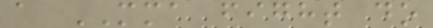a MMA fight do
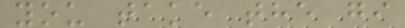you take the gi
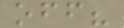off?
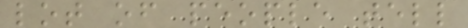lot of people tell
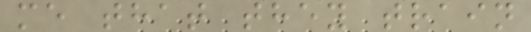me that they train
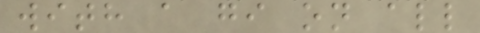with a gi on all
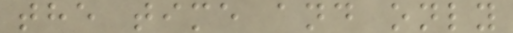the time and only
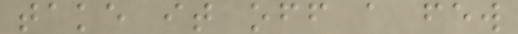take it off a few
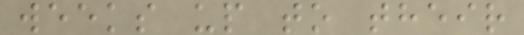weeks up to their
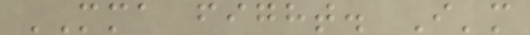MMA fight. I'm
